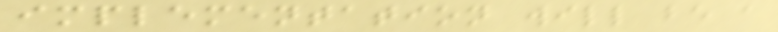implementation will be a
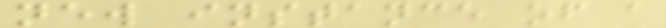new instance of a
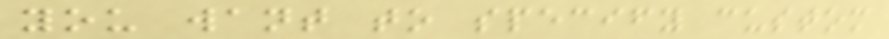you want to specify custom
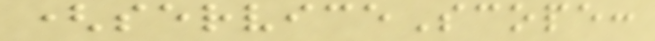(serviceScope:
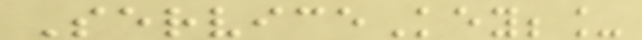ServiceKey;_
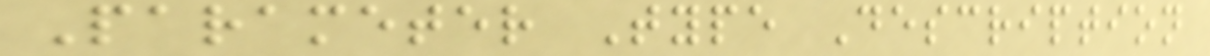Parameter Type Description
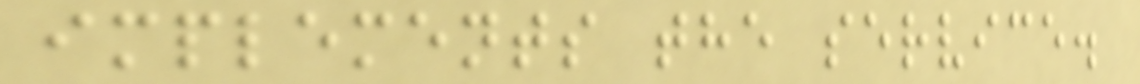implements the service.
